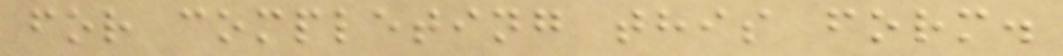for completing this form.
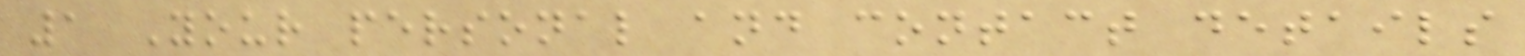1 Your personal and contact details
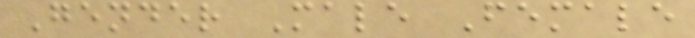Gender Male Female
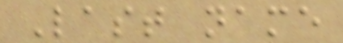Last name
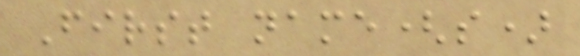First name(s)
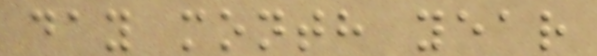day month year
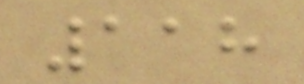118
